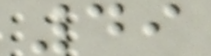49
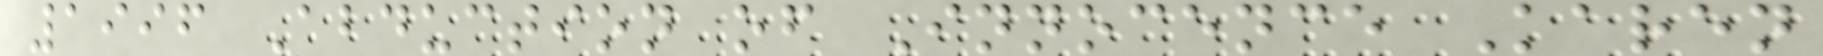1996 Abduction of Innocence Karen
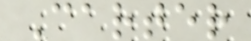Carter
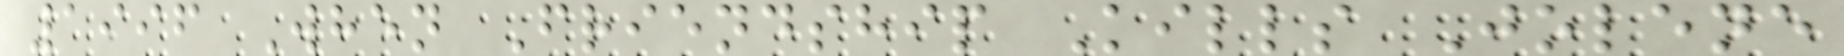1996 When Friendship Kills Jolene
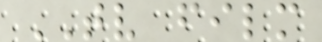TV film
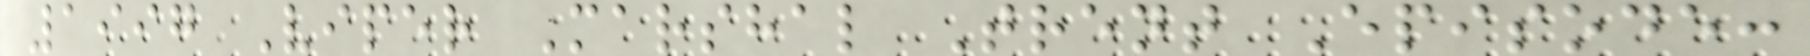1997 Viper Marshal Trent Episode:
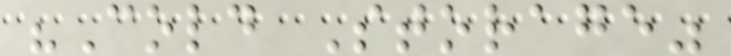"Cold Storage"
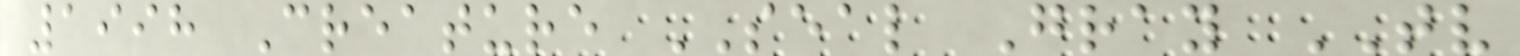1998 Creature SEAL Gray TV
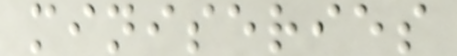miniseries
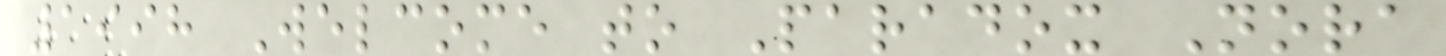1998 Welcome to Paradox Nora
